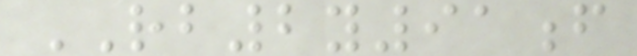RB2y91f
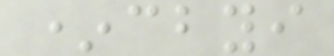*cbyi
